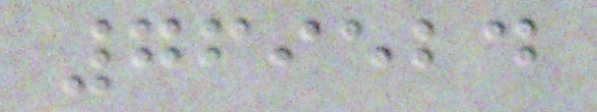769524
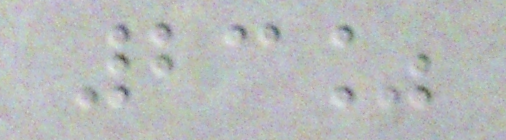23%
